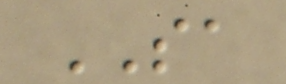SA
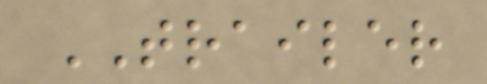TRAILER
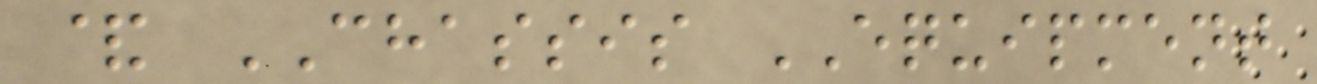& CHASSIS EQUIPMENT
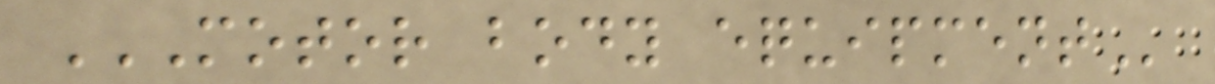MOTOR BODY EQUIPMENT
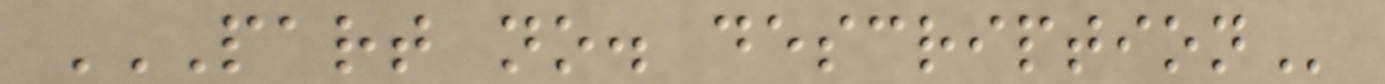PART NO. DESCRIPTION
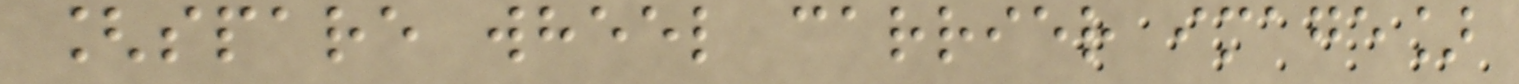[spare wheel carrier image]
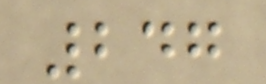247
